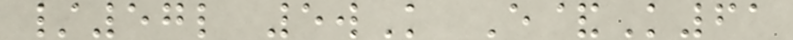/57l 5wK E&K61
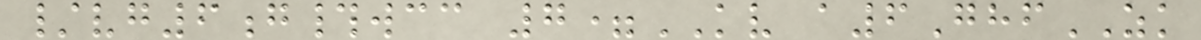/vg6g#wcc 7=KV a6GhfZK
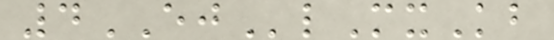4EJlMxKb
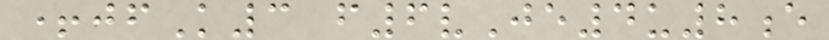+jfK3 f6vJe4u8e
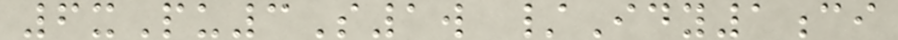6xPu3S1w /Idy1ci
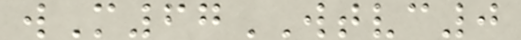wM67WTVC0
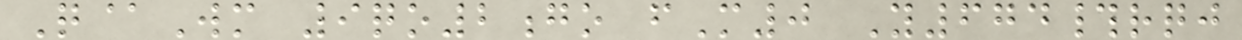Q@Wm 9qo2go fM0 Y674#rqj
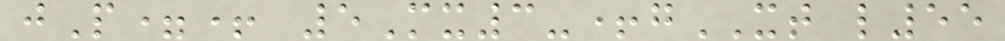jP=+ 5Mx3-+gXT l55
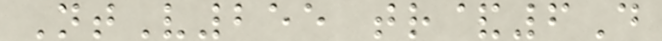NtV255 tr&6D
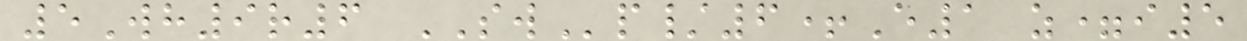5Wh9r6 SWp/6+E1 z=i5
